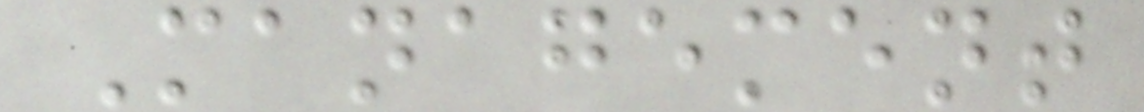Management
